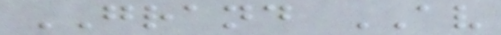GRAND AV
